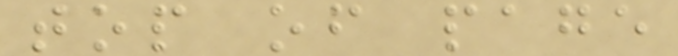top of page
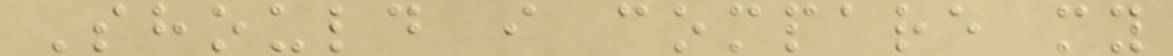Should i compare my
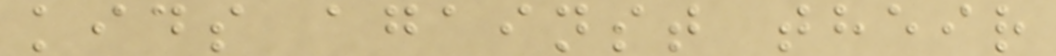kids against their
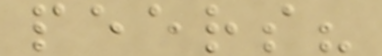peers?
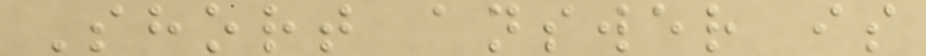Short answer is
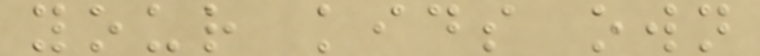your kids own
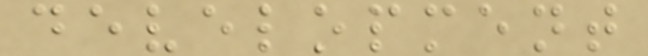development
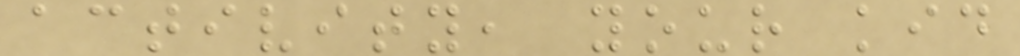activity, your kid
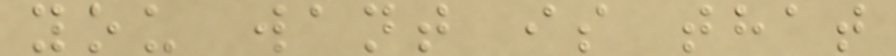you want is that
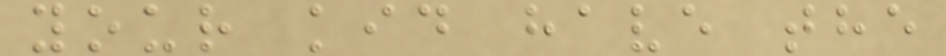your kid have the
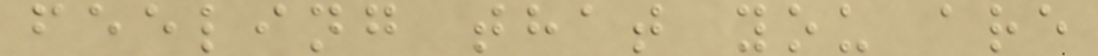feeling that you are
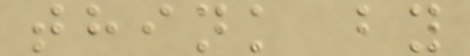think by
